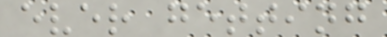ever getting
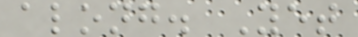along. Yet
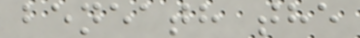beneath the
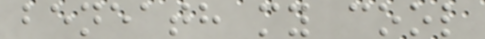beneath my cool
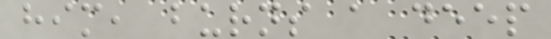him, burns a deep
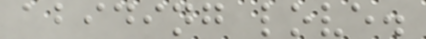abiding love.
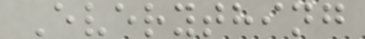Everything
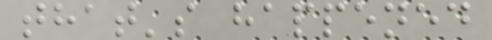that's happened
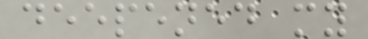deepened my
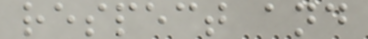respect and
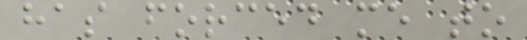has forced me to
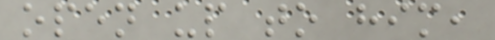open up to him,
